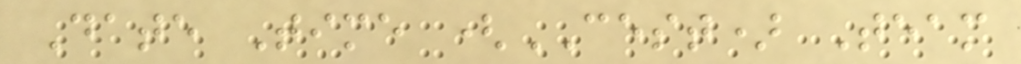Date Time (CEST) Team
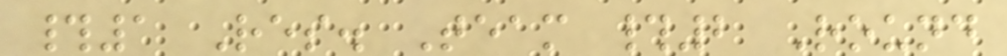#1 Res. Team #2 Round
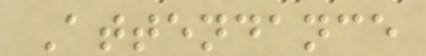Attendance
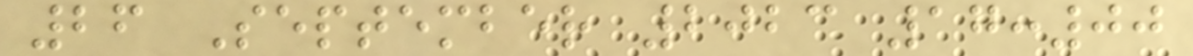26 September 2023 17:00
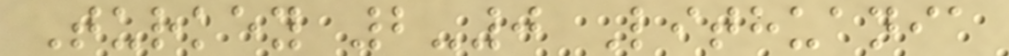Turkey 2-0 Lithuania
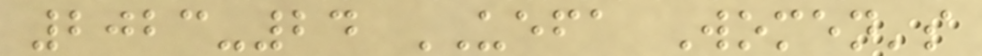2023-24 UEFA Women's
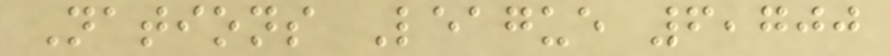Nations League 6,700
